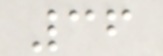36
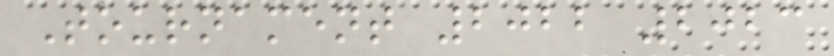Tournament 2022 2023
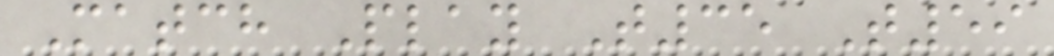Match Play T35 T59
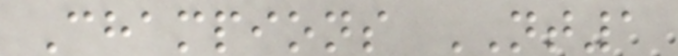Champions NT1
